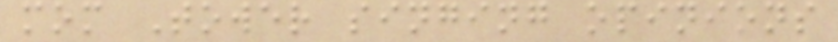mom Tower singing opinions
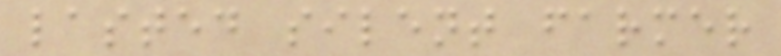lasted silent farmer
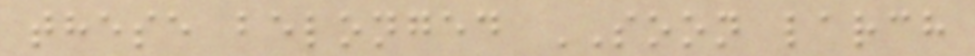these belonged SOON larch
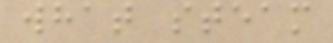what steam
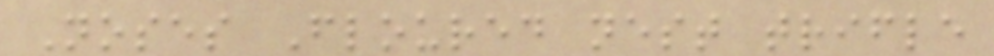Noses Floured nest trifle
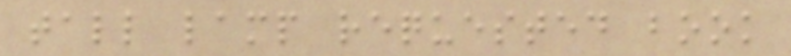tall lamp requested book
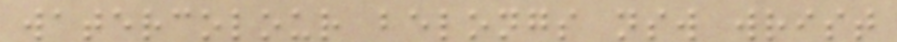watercolour belongs nsw wrist
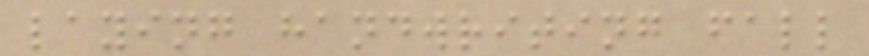laying handwriting fall
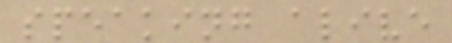speaking alive
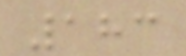183
